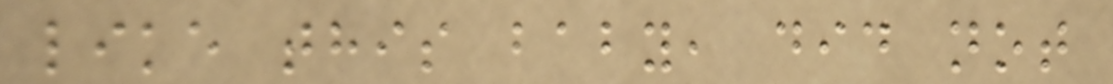like this baby, did not
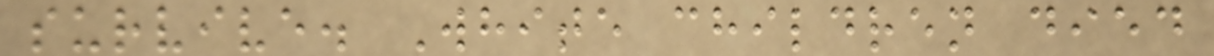survive. White children died
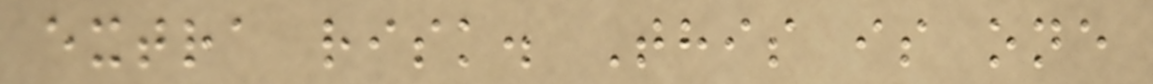extra risk. This is one
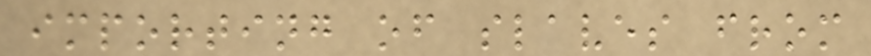importing of slaves from
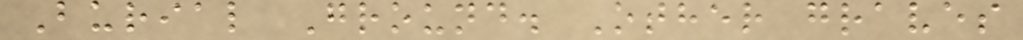Burial Ground. Other graves
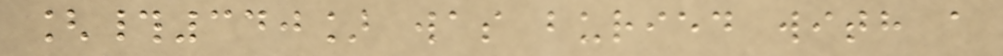[#340] was buried with a
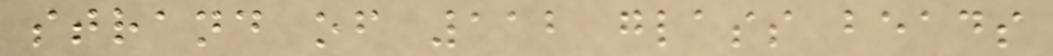strand of 112 glass beads
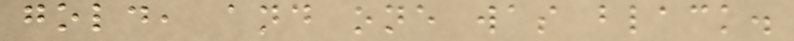gold, and one was black.
